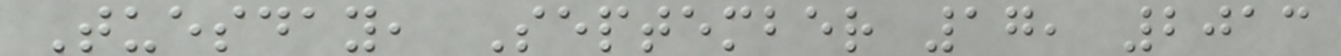Tuesday, September 17, 2013
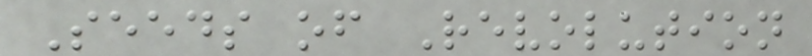Seeds of Revolution
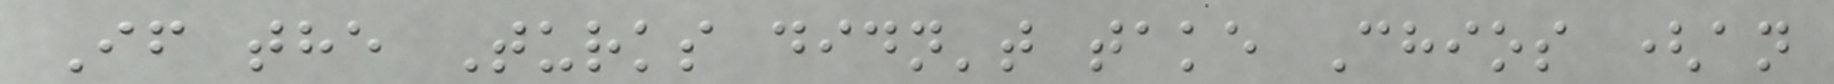If the Turks didn't take Chios (an
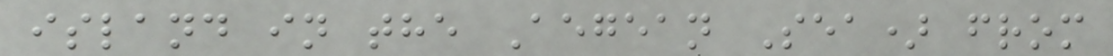island in the Aegean Sea) from
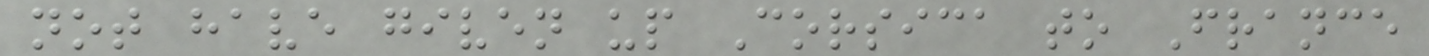not have given up Corsica to France
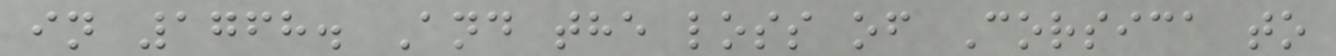in 1768. And the loss of Corsica to
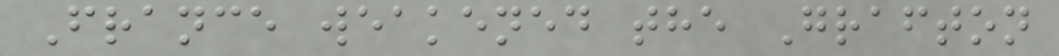France weakened the Grafton
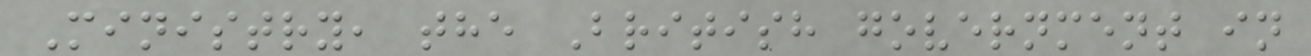Ministry, the British government in
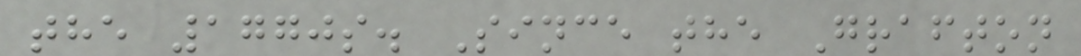the 1770s. Since the Grafton
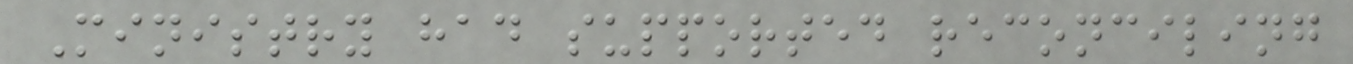Ministry had supported reconciling
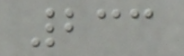233
